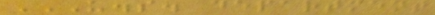U.S. DEPARTMENT
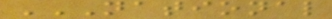NATIONAL
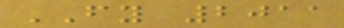FY 2011
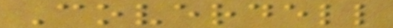Coverdell
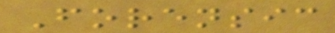Forensic
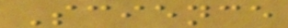Science
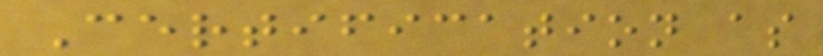Certification as
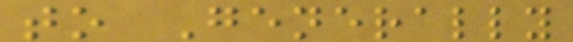to Generally
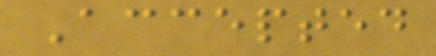Accepted
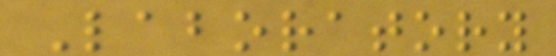Laboratory
